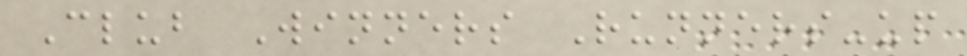Club Winners Runners-up
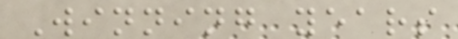Winning years
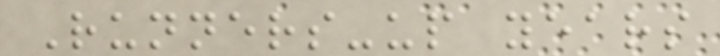Runners-up years
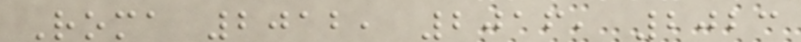Roma 2012, 2016, 2023
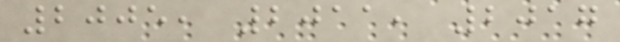2005, 2011, 2017
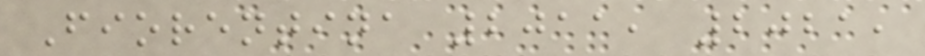Fiorentina 2011, 2021,
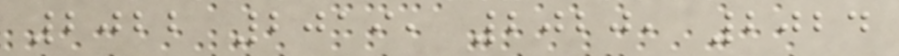2022 2019, 2020, 2024
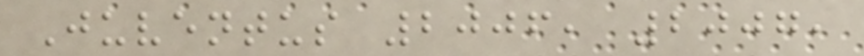Juventus 2006, 2007,
